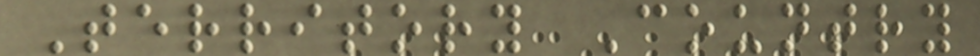Territory Country
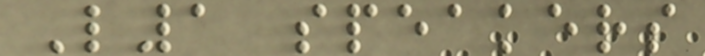L1 speakers
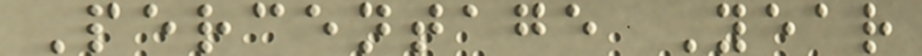Percentage Year
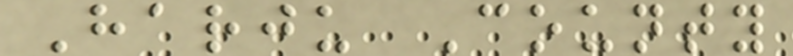Harju County
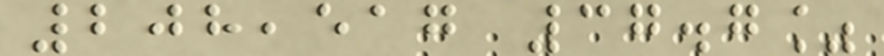208,517 37.7%
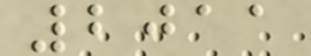2011
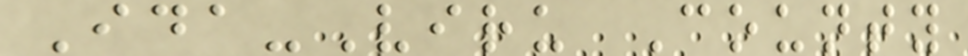Ida-Viru County
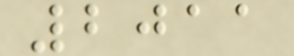2011
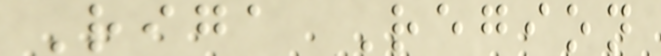Riga Region
